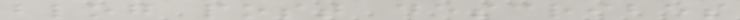blog post describes
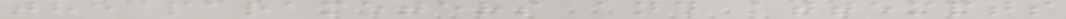the parameters and attempts
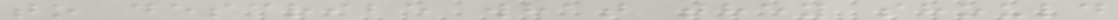to describe what they should
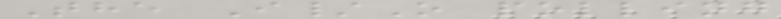The I/O polling
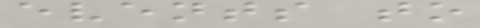events to
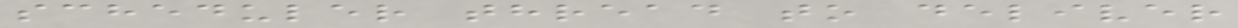scheduler thread to deliver
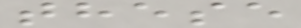these
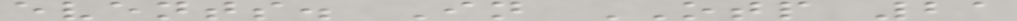events. In OTP 21
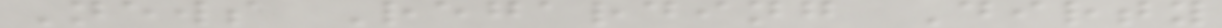News Regarding Dirty
